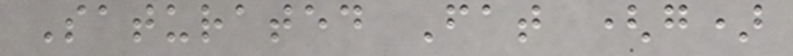Saturated Fat (g)
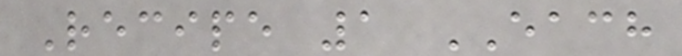Recipe 1 EACH
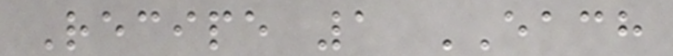Recipe 1 EACH
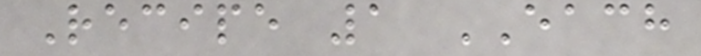Recipe 1 EACH
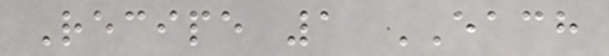Recipe 1 EACH
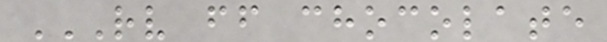RV FF CHOCOLATE
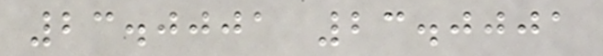23.0001 23.0001
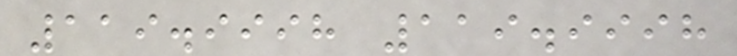119.9998 119.9998
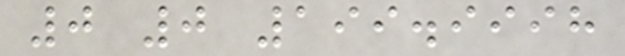0 0 199.9998
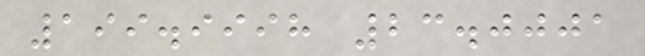199.9998 23.0001
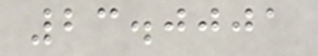23.0001
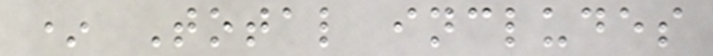* Total includes
